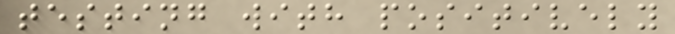testing with positively
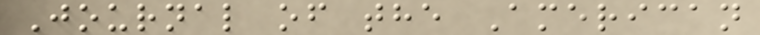Journal of the American
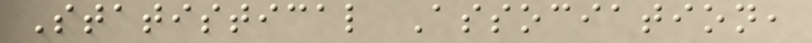Statistical Association,
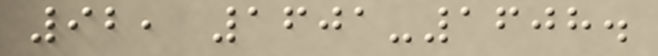92, 1601-1608.
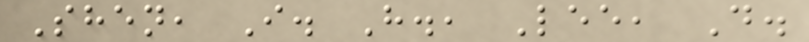Shen, I. H., Lee, D.
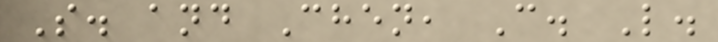S. and Chen, C. L.
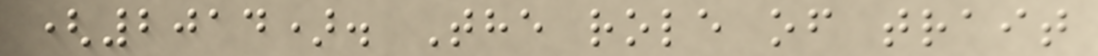(2014). The role of trait
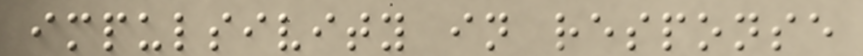impulsivity in response
